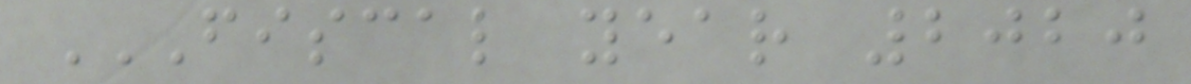FISCAL YEAR 2020
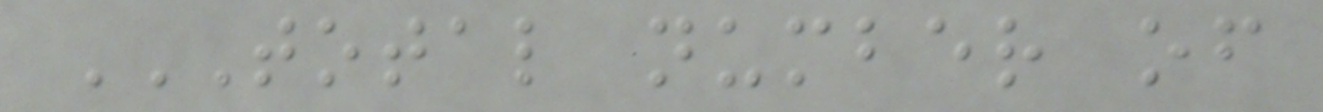TOTAL NUMBER OF
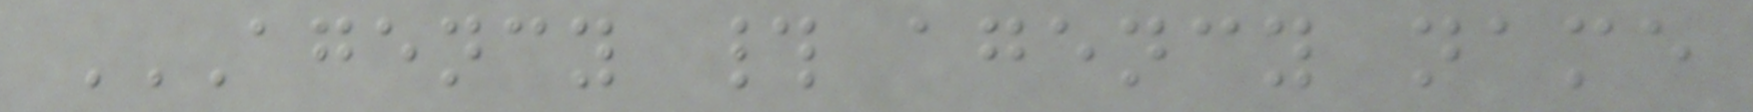AGENCY # AGENCY NAME
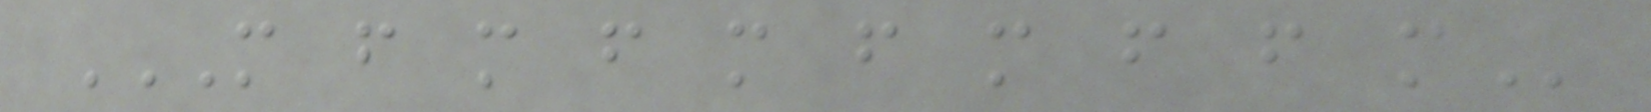M F M F M F M F F M
